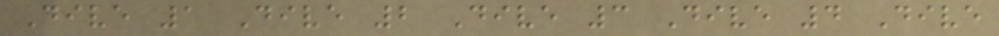Dive 1 Dive 2 Dive 3 Dive 4 Dive
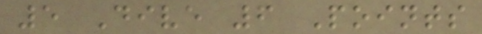5 Dive 6 Points
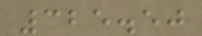325.50
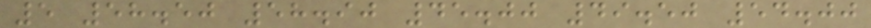5 58.50 58.90 45.00 49.50 54.00
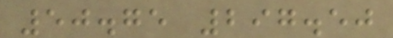50.75 297.50
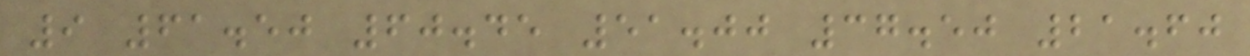9 61.50 60.45 51.00 37.50 21.60
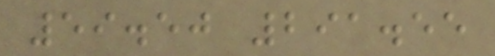59.50 291.55
